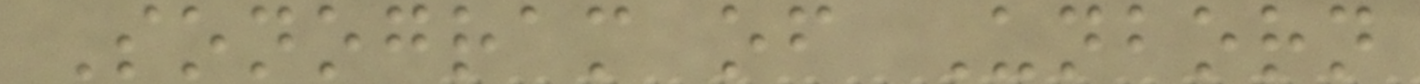Sonogram of Unborn
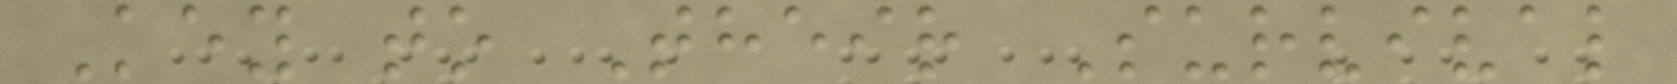Key to Their Survival
